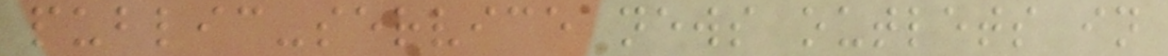public-service news outlets in
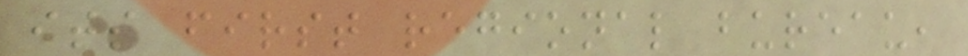its first regional bureau,
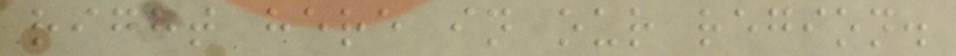right here in our region.
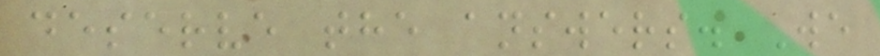deserve the answers. We
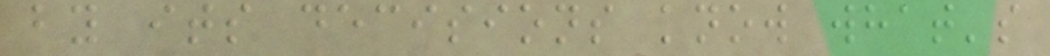by its decisions know what's
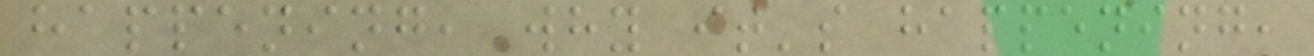happening, why it's happening,
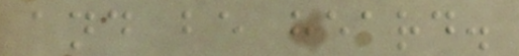and be heard.
